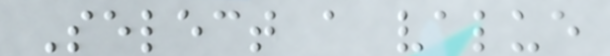Select a value
